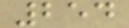254
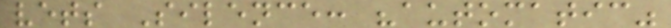vets Silence: "automatic"
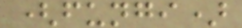(fungi)
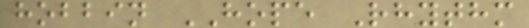hobbin HOPE Rhythm
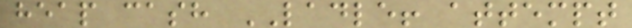heap cash LADLE! attempt
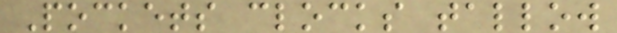Pockets clocks tallow
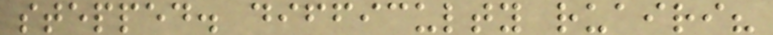stepped. difficulty ruairi?
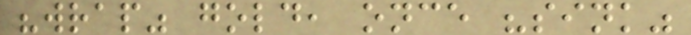"wrap" gold, once "sink"
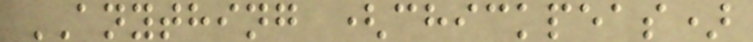ANYTHING (chickpeas)
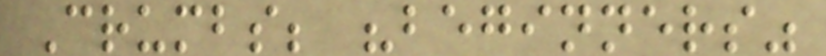Crumbs; "beginners"
